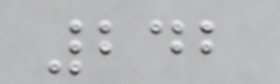242
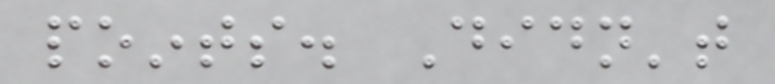points. Didn't
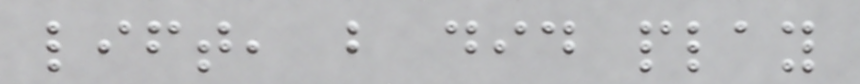lift, but did play
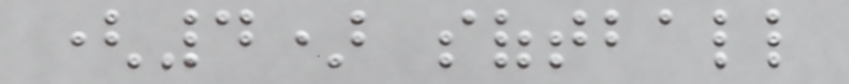(4) softball
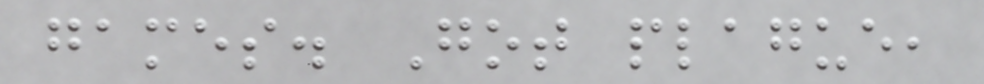games. Got plague,
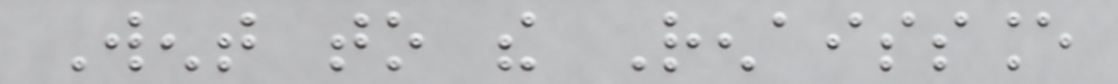Went to the Renaissance
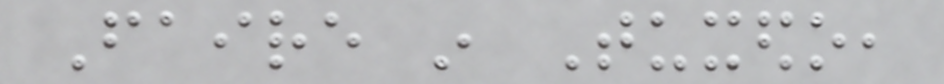Faire in Tuxedo,
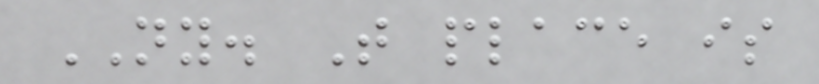NY. That place is
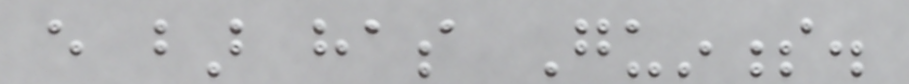every bar has Guinness.
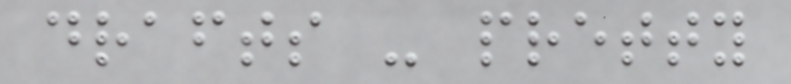drafts - pretty
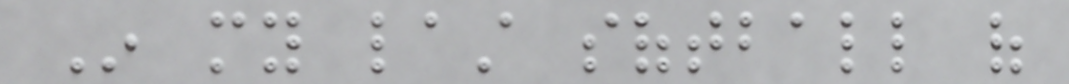In my last softball of
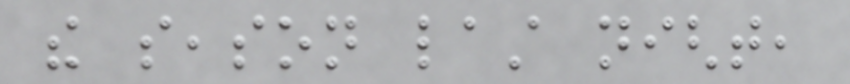the season last night,
